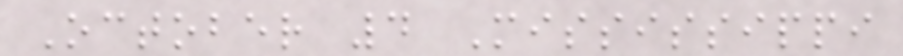October 4 Mississippi
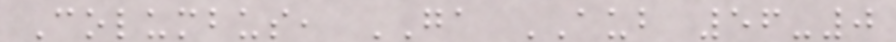Columbus, GA AUB 56-0
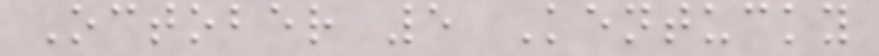October 5 Kentucky
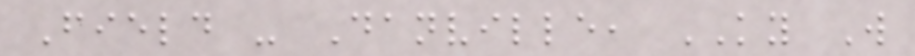Field - Danville, KY W
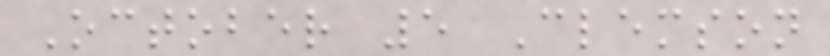October 5 Clemson
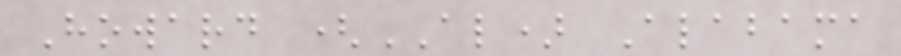Howard (AL) Alabama
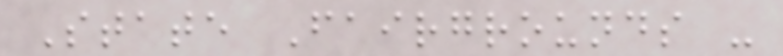State Fairgrounds -
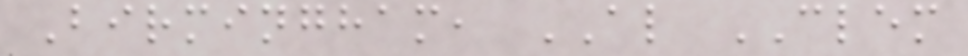Birmingham, AL CLEM
